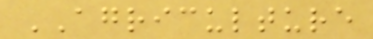AGRICULTURE
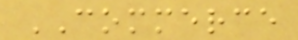COMMERCE
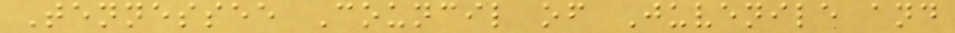Tennessee Council of Juvenile and
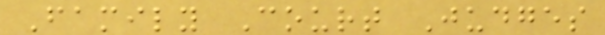Family Court Judges
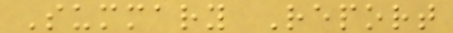Summary Report
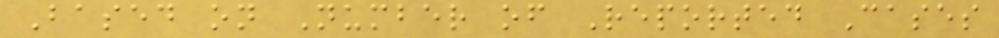Based on Number of Reported Cases
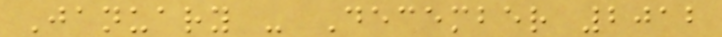January - December 2012
